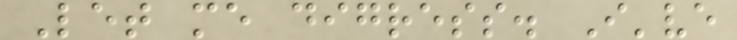Let me digress. I've
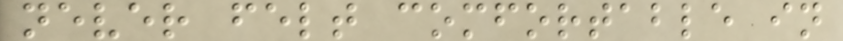never felt comfortable in
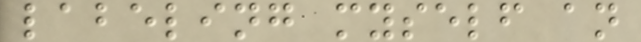labeling myself an
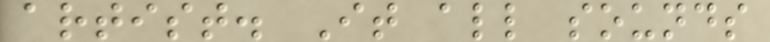artist. It all sounds
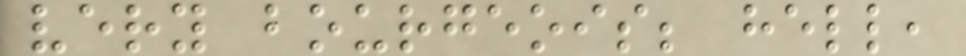very bourgeois; hell,
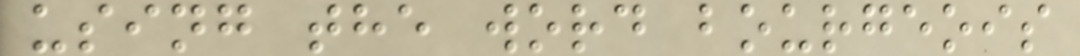using the word bourgeois
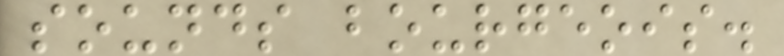sounds bourgeois.
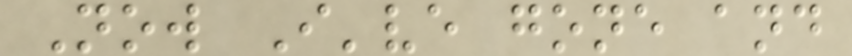Now I've gone and
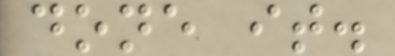done it.
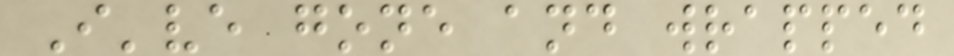I've gone and wrapped
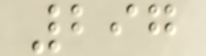297
